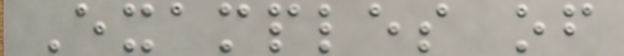Examples of
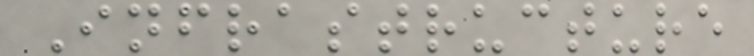Infrastructure
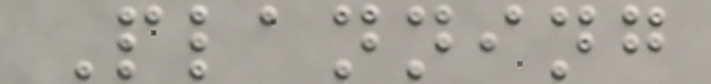Planning
